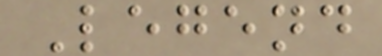Legend
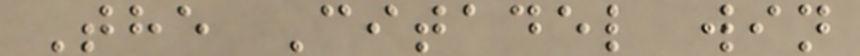The Citadel win
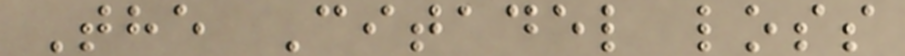The Citadel loss
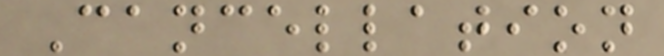Cancellation
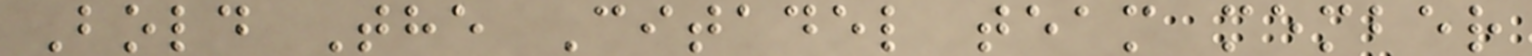Bold The Citadel team member
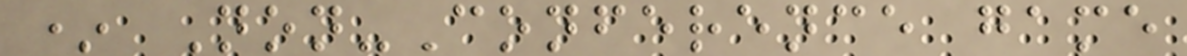* Non-Conference game
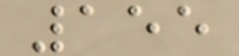155
